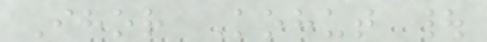Ihor Kohut |
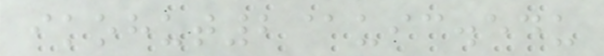ikohut2@uic.edu
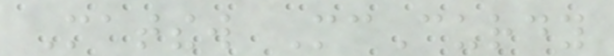Matthew McCurdy
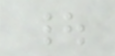|
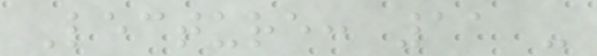Lecture: 11 -
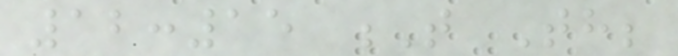12:15 T Th;
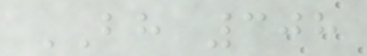BH 308
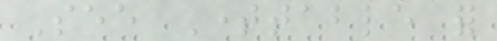See Timetable for
